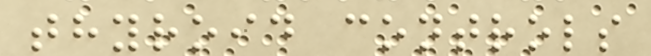thyroid controls
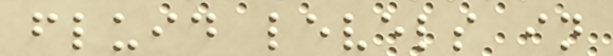fluid levels in
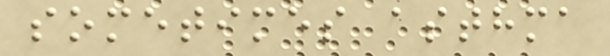sometimes asthma
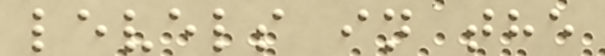levels in the
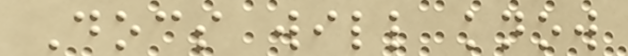Docs will know
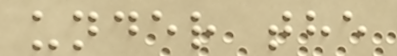under the
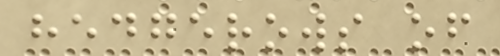hedgerows of
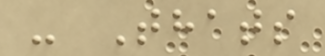- Thats
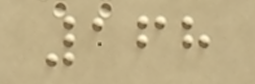168
